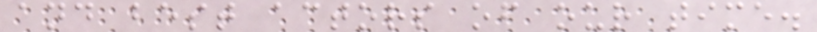and best actors of our time.
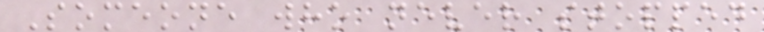Someone who never stopped
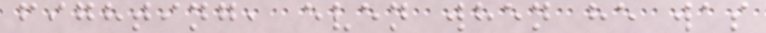fighting, even when he was
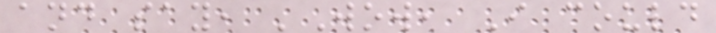and say, 'Wow, I could
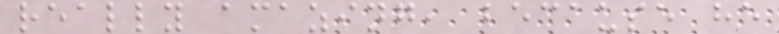really amazing, because he
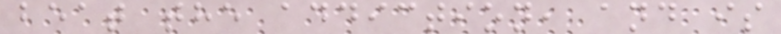beat the addiction, and is
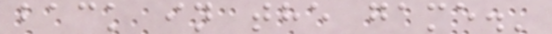back in the game.'
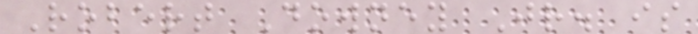Robert Downey Jr. is
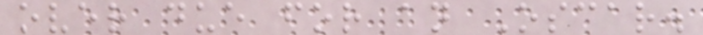over due for an Oscar.
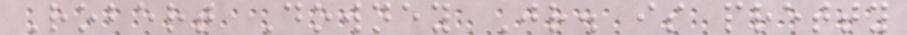Robert Downey Jr. is pretty
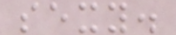sexy.
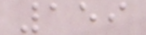159
